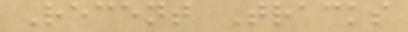Recent Tracks
